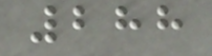288
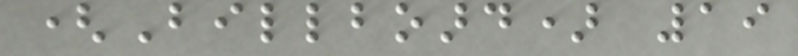(Billboard) 19
